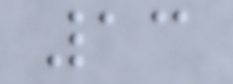13
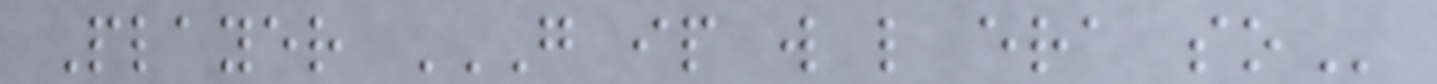Player G IP W L ERA SO
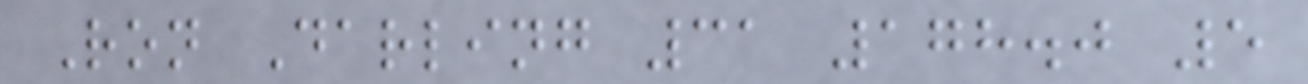Ron Darling 31 178.0 5
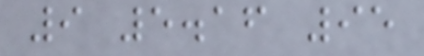9 5.16 95
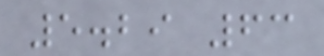5.29 63
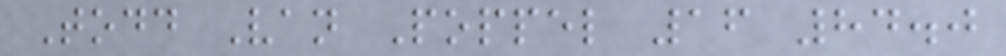Todd Van Poppel 16 84.0
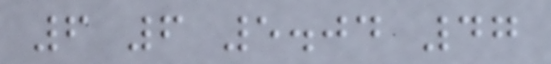6 6 5.04 47
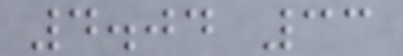4.04 33
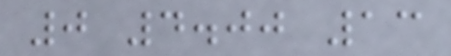0 4.00 13
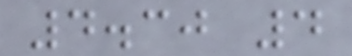4.30 4
